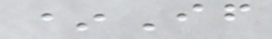*If
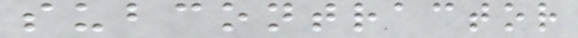subcontractor
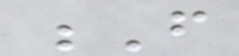F
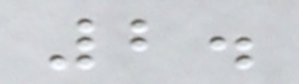2.
